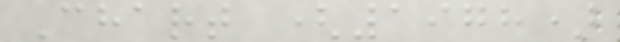Chart (1978)
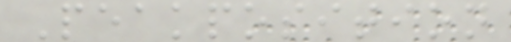Peakposition
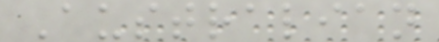Australian
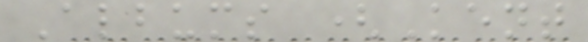Albums (Kent
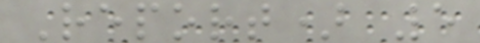Report) 5
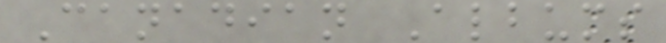Canadian Albums
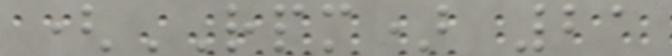(RPM) 21
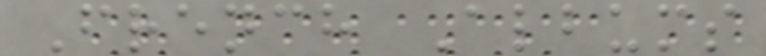French Albums
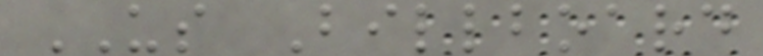US Billboard
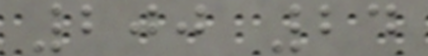200 24
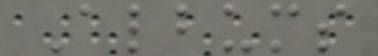Albums
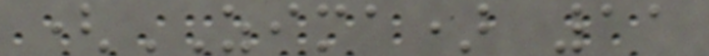(ZIMA) 11
